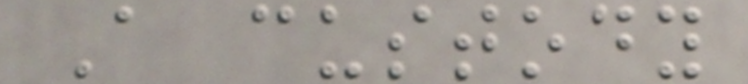A custody
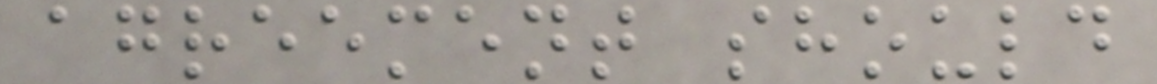agreement should
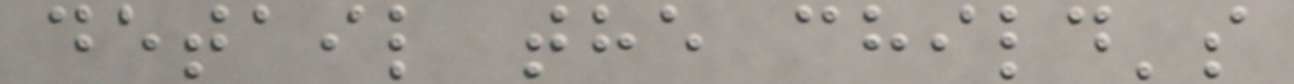detail the child's
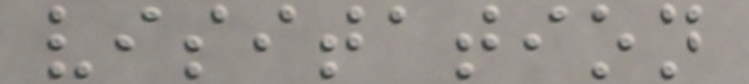visitation
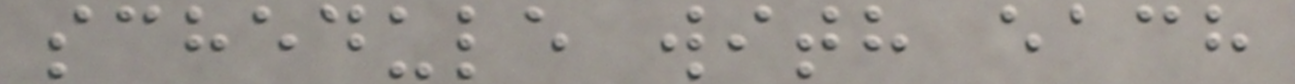schedule with each
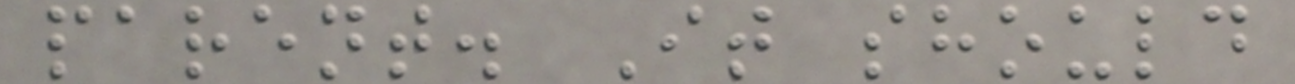parent. It should
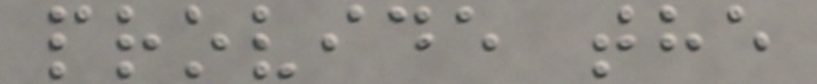provide the
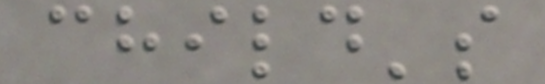child's
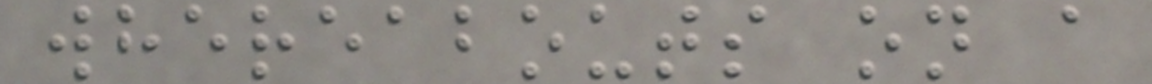whereabouts on a
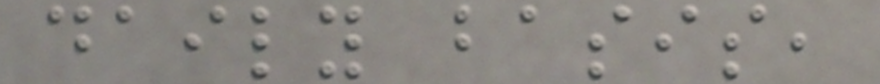daily basis,
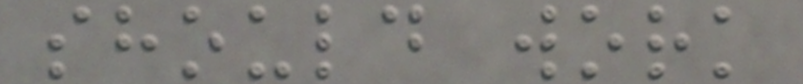should work
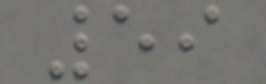59
